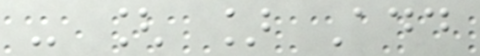- [ ] Add
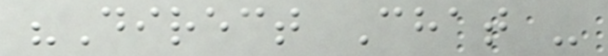"Direct Chat -
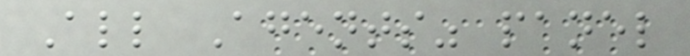All Agents" panel
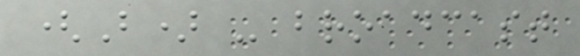(B) - broadcast
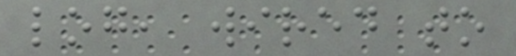log, wired to
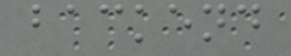backend
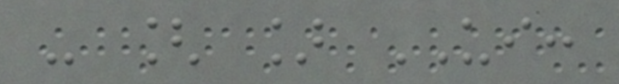- [ ] UI:
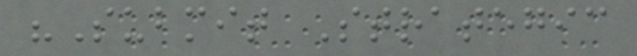"Submit Strategic
